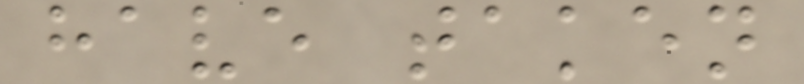have taken
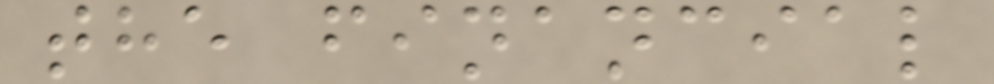the financial
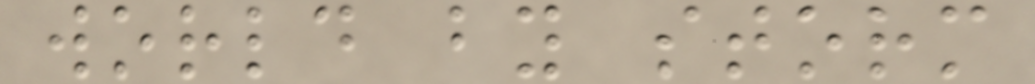world by storm
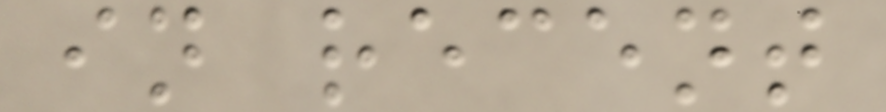in recent
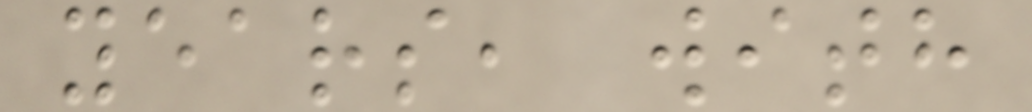years, with
